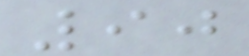90
